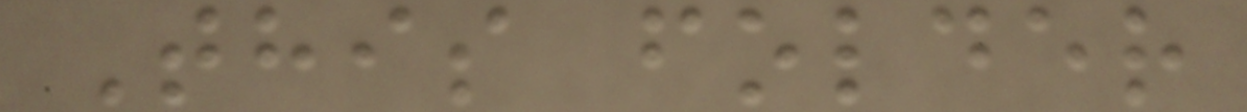This folder
